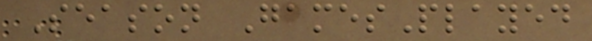Season GamesPlayed
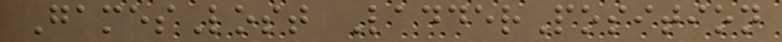GamesLost LadderPosition
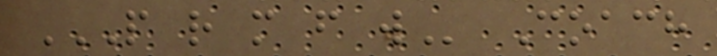P R M F W Coach
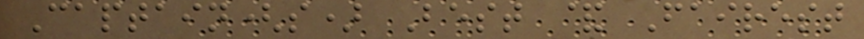Captain(s) Best & Fairest
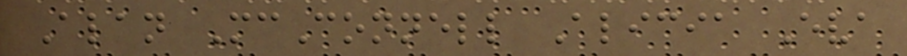Alan McConnell Alicia Eva
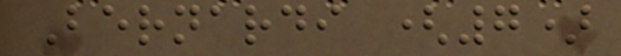Bernardi (7)
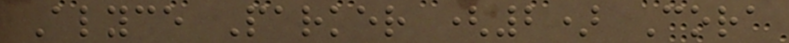Alyce Parker (2) Cora
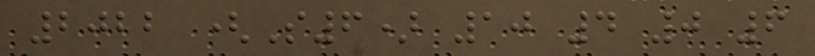2022 (S6) 10 4 0 6
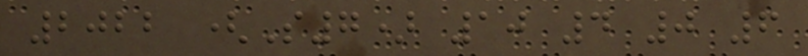2022 (S7) 10 4 0 6
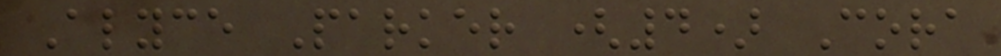Alyce Parker (4) Cora
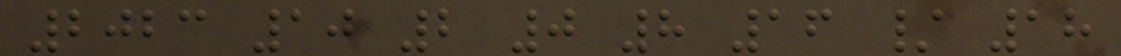2023 10 2 0 8 16 / 18
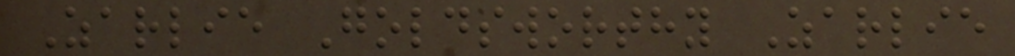Zarlie Goldsworthy Zarlie
